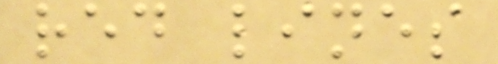red lines
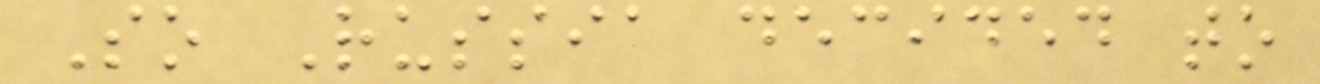So Russia decided to
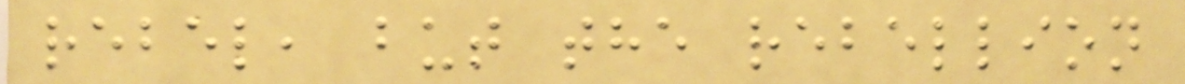rebel, but the rebellion
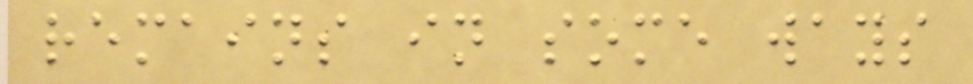remains in some ways
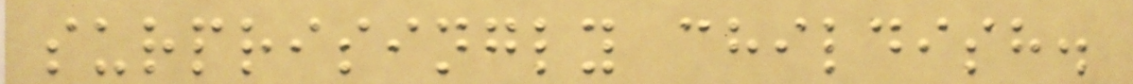surprisingly childish.
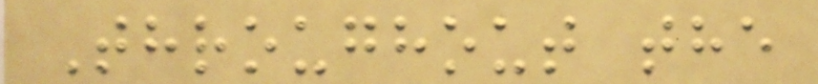Throughout the
